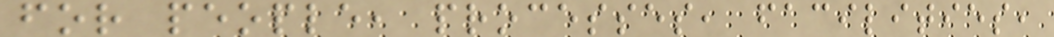for people, processes, facilities,
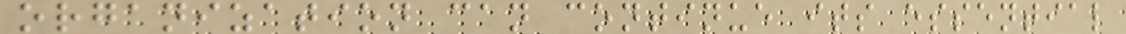organization can continue its essential
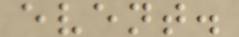event.
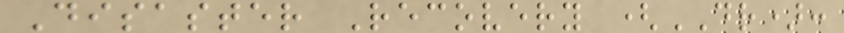Disaster Recovery (DR):
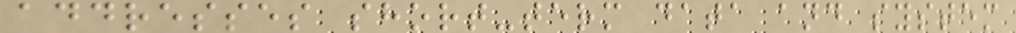addresses short-term data and system
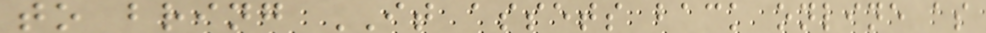to bring IT assets back online as
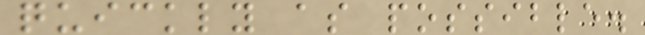quickly as possible.
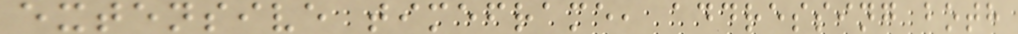extensive timeframe, addressing both
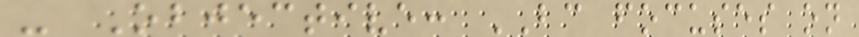- Objective: BC focuses on
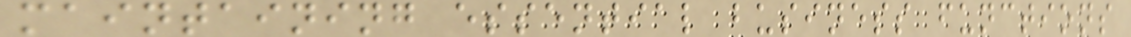maintaining essential business functions
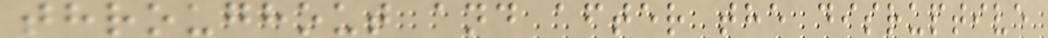throughout and after the disruptive
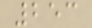253
